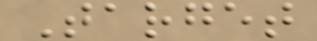Target
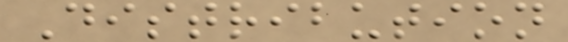Distribution
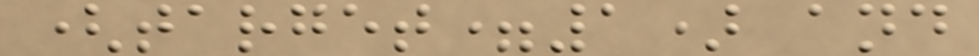(target=1) and
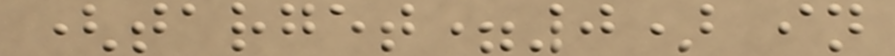(target=0) in
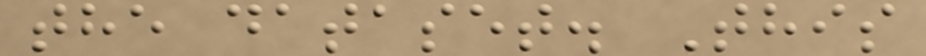the dataset. This
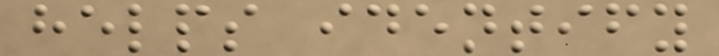helps identify
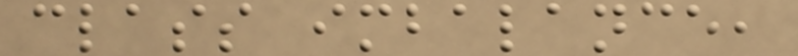class imbalance,
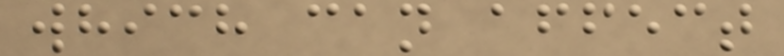which can affect
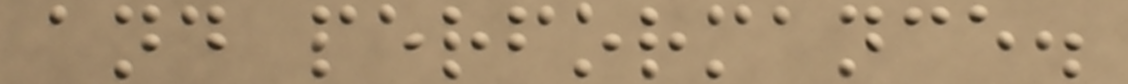and performance.
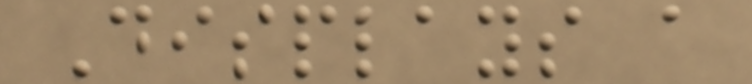Displays a
